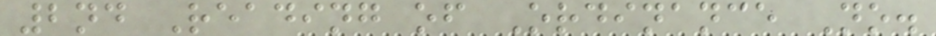2nd Reading of Ordinance No.
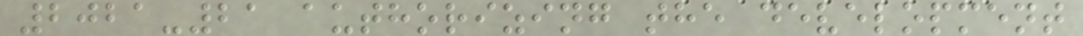2021-21 authorizing the development
